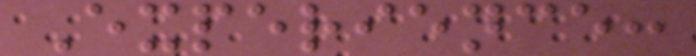Experience:
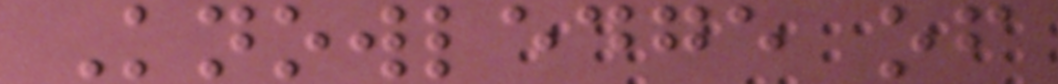Knowledge of
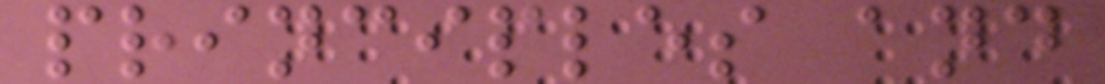principles and
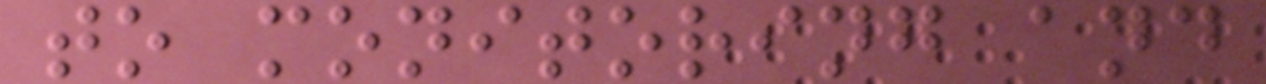to monitoring and
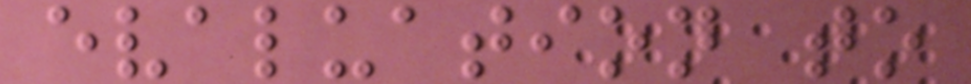evaluation to
